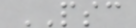PSC
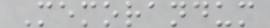Memorandum
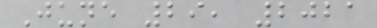June 29, 2021
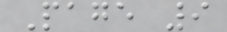Page 9
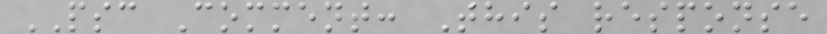PSC Comment: This response
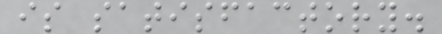is satisfactory.
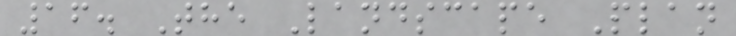16. The Landscape Plan
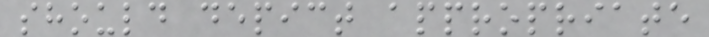should depict appropriate
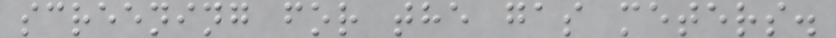screening for the gas meters.
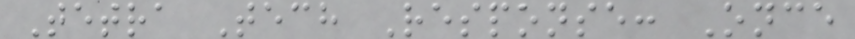Tetra Tech Response: Once
